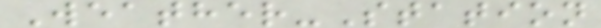Weather-Station
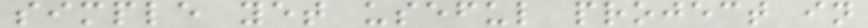simple yet useful project in
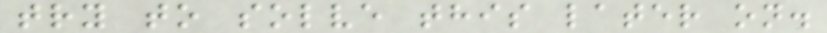try to solve this later on.
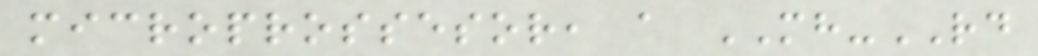microprossesor, a MH-RD
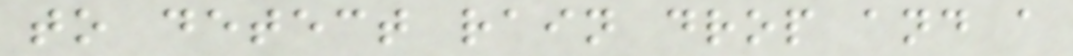to detect rain drop and a
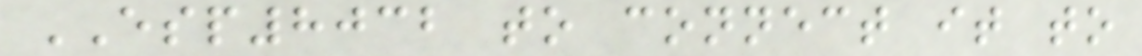ESP8032 to connect it to
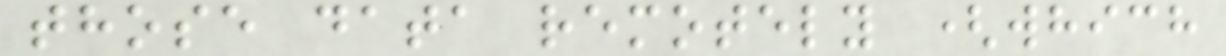those data remotely (which
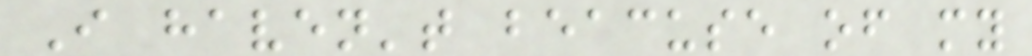I haven't beacuse of my
